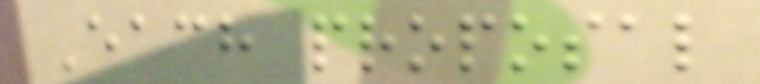Each proposal
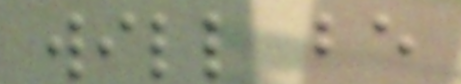will be
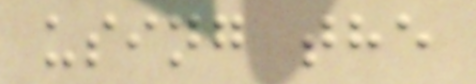using the
